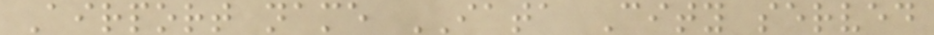Airport name IATA City served
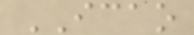ICAO
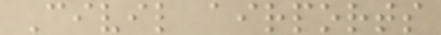Civil airports
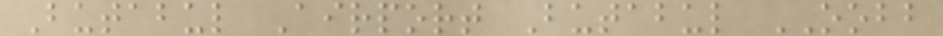Butabul Airport Butabul OOBB
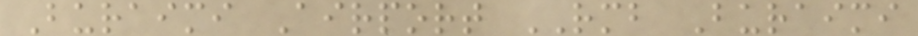Buraimi Airport RMB Buraimi
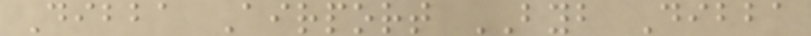Dibba Airport BYB Dibba
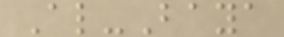Al-Baya
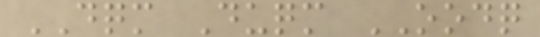DQM Duqm OODQ
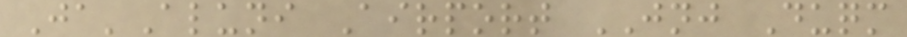Ja'Aluni Airport JNJ Duqm
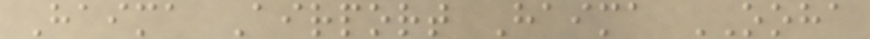Haima Airport Haima OOHA
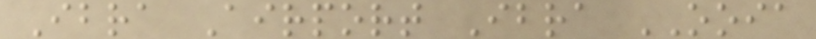Ibra Airport Ibra OOIA
